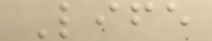Life
